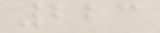223
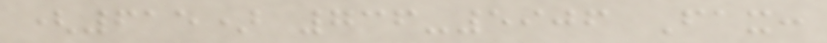(615) 736-5906 Fax:
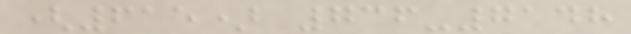(615) 736-7148
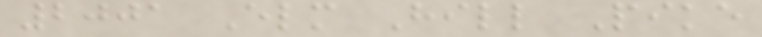2001 Elm Hill Pike
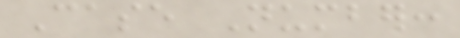Case Number:
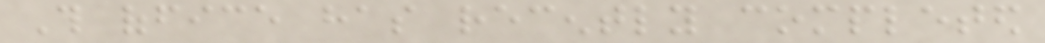This office has recently completed
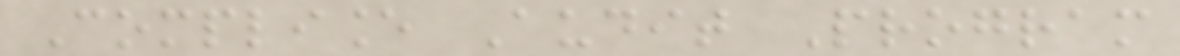Compliance Audit Program
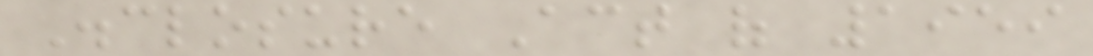Disclosure Act of 1959
